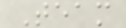Team
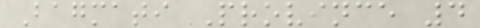Bagmati Province 4
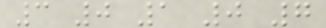3 0 1 0 7
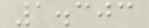1.303
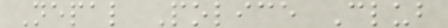Nepal Police Club
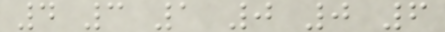4 3 1 0 0 6
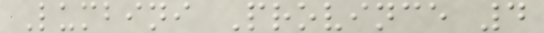Lumbini Province 4
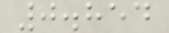0.854
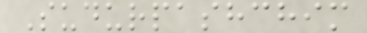Sudurpashchim
